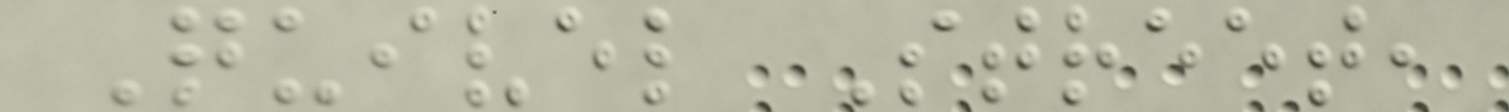Quivel Street,
